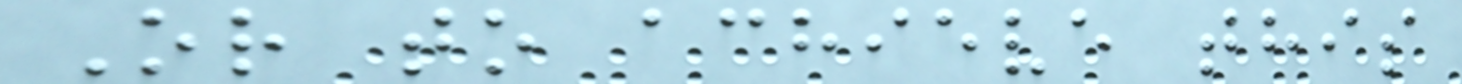Or to achieve this
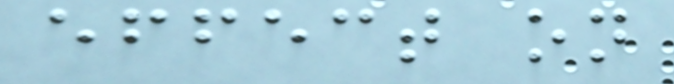effect on
